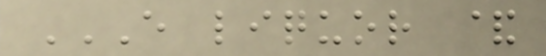E LIQUOR &
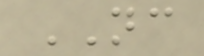NC
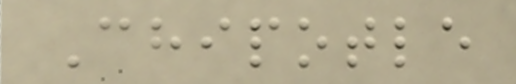Chipotle
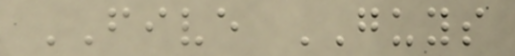FIVE GUYS
